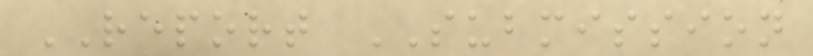REPORT SUBMISSION
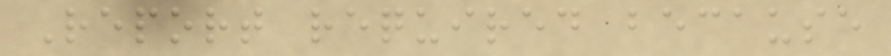Report required because
